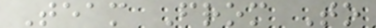Team From To
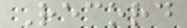Record
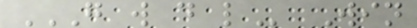G W D L Win
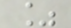%
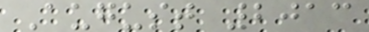August 2013
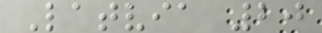Latvia 20
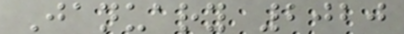January 2020
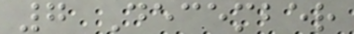7 December
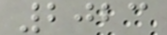2023
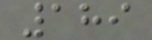189
